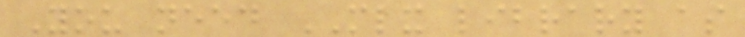You need MLX library as
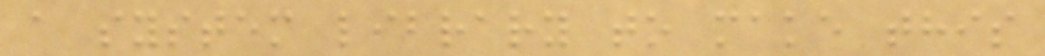a system library to make this
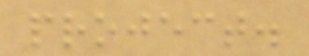project.
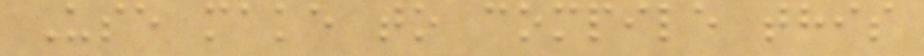Use make to compile this
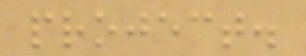project.
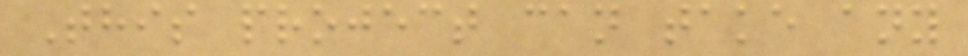This project can take any
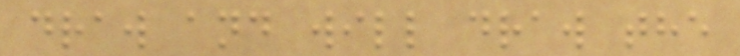draw and will draw the
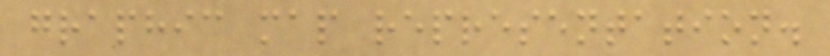graphic map representation.
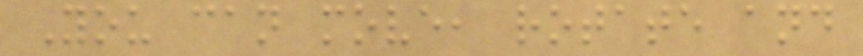You can move, rotate and
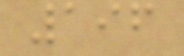196
